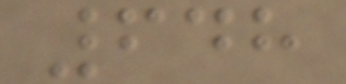648
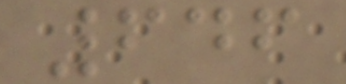646
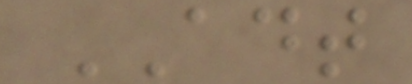ADT
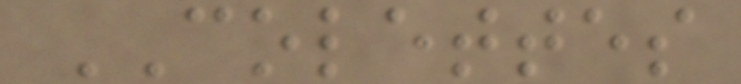COLETTES
